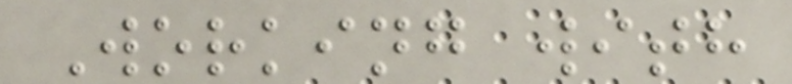Working with
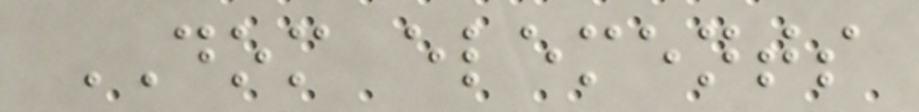DOM elements
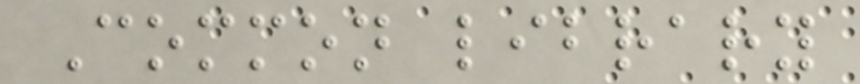Common library
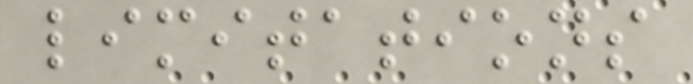limitations
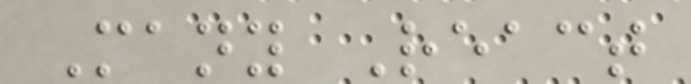Many React
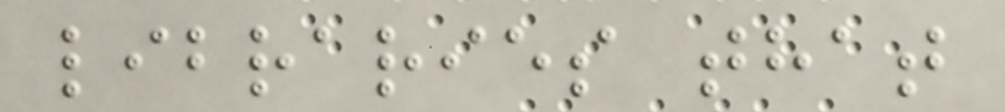libraries that
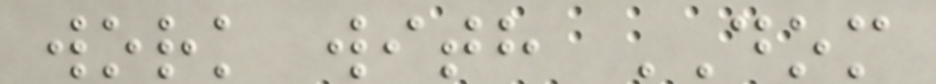work with DOM
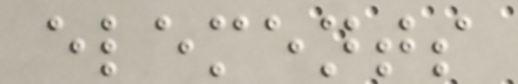elements
